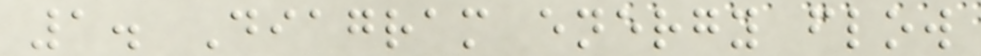1. Diagram energy flow
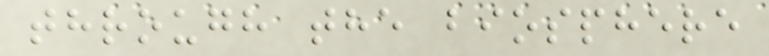through the biosphere
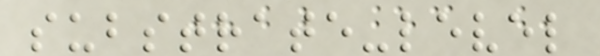substrate-level
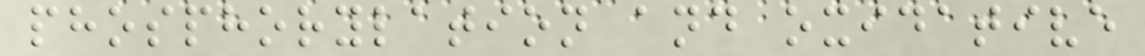phosphorylation and oxidative
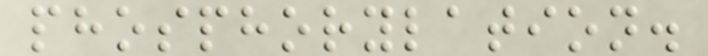phosphorylation.
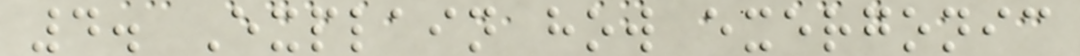4. Explain how exergonic
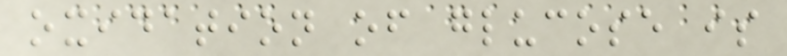oxidation of glucose is
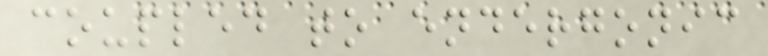coupled to endergonic
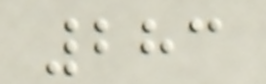283
